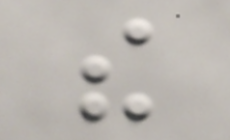the
